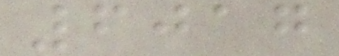6017
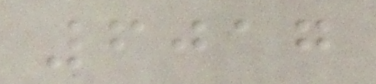6017
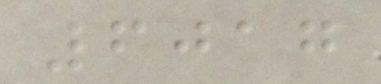6017
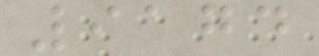9174
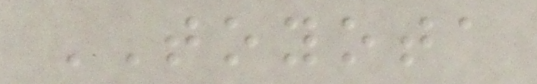TOYOTA
